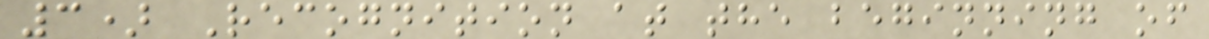3) Recognition at the beginning of
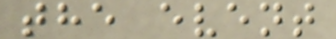the event
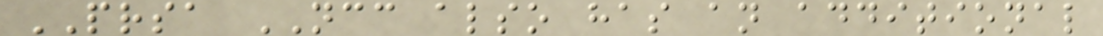PRSA NCC also has an additional
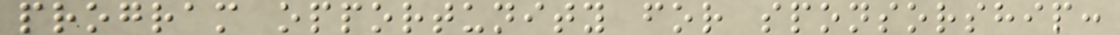program opportunity for sponsorship:
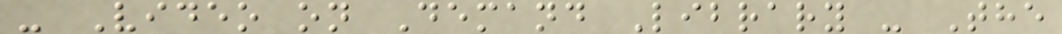- Video on Demand Library - The
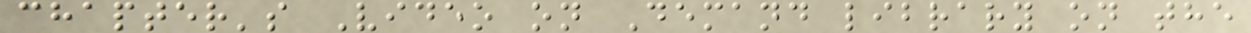chapter's Video on Demand library on the
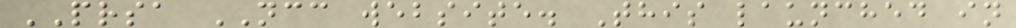PRSA NCC website. This launched in
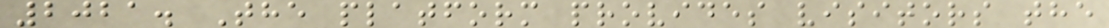2021. The platform provides visitors the
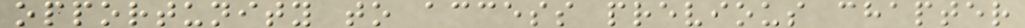opportunity to access previous chapter
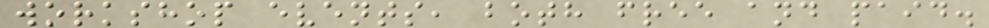workshop events, both free and paid.
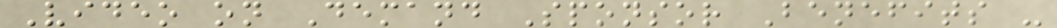Video on Demand Sponsor Benefits -
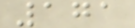171
